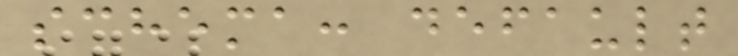schema: default
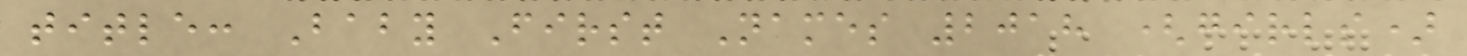title: Baby First Names 2018 (girls)
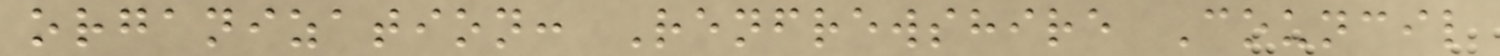organization: Renfrewshire Council
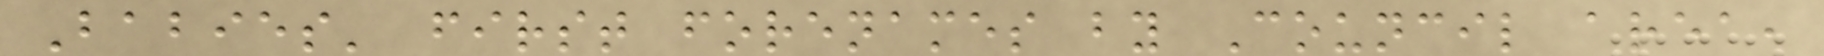Babies' first forenames by Council area,
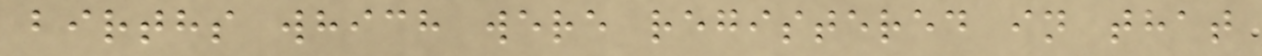births which were registered in that
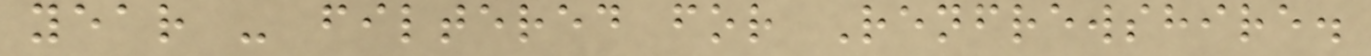year - filtered for Renfrewshire.
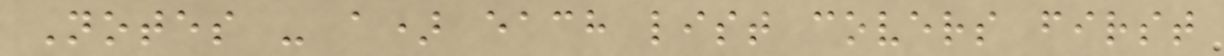Notes - a) each list covers first
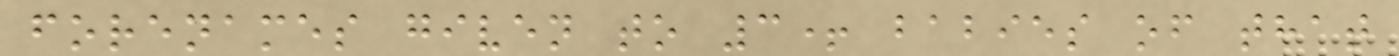forenames given to 3+ babies of that
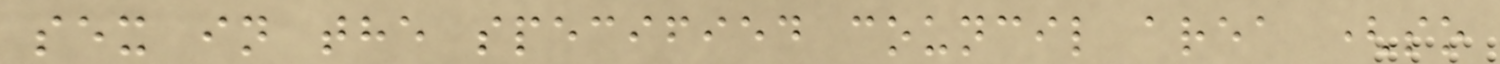sex in the specified council area (so
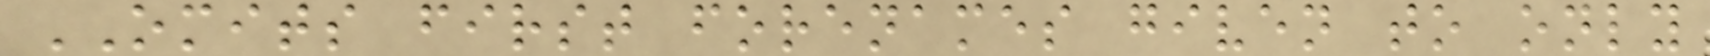OMITS first forenames given to only
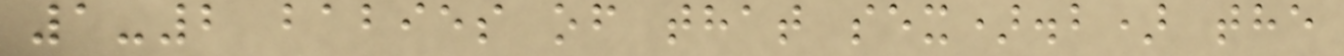1-2 babies of that sex).b) the
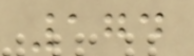174
